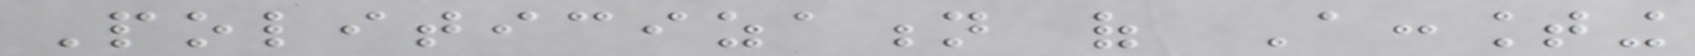Politicization of Accounting
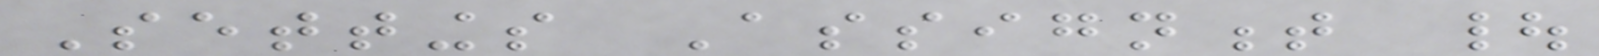Settings Assignment |
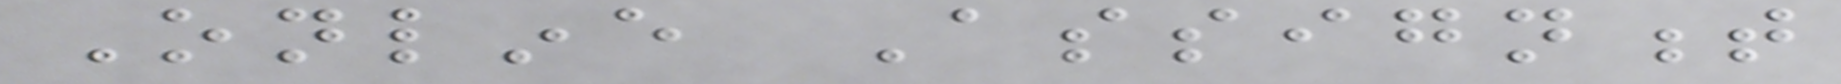Online Assignment
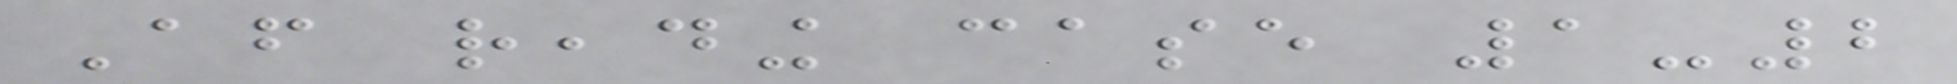After reading case 1-2
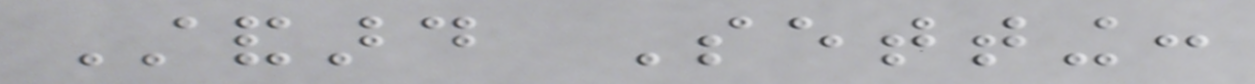Standard Setting:
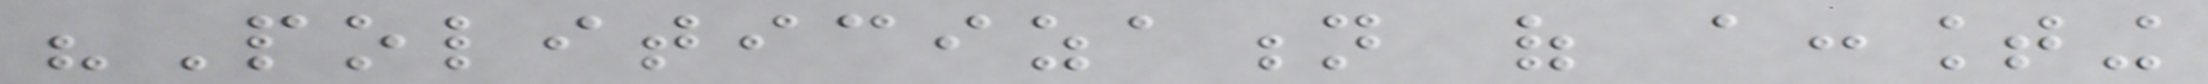"Politicization of accounting
